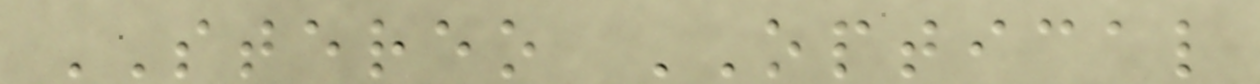STEREO OPTICAL
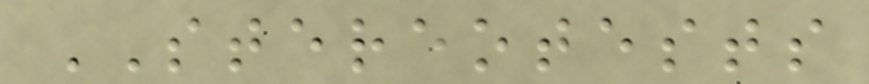STEREOTESTS
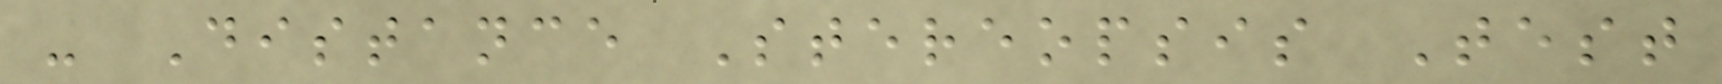- Distance Stereopsis Test
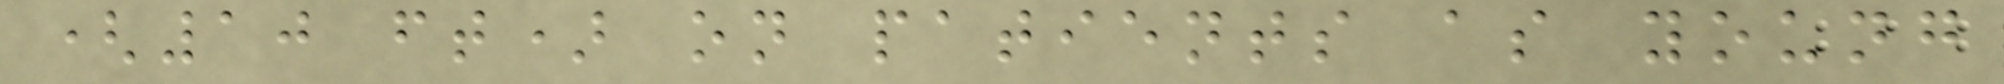(10 ft) on patients as young
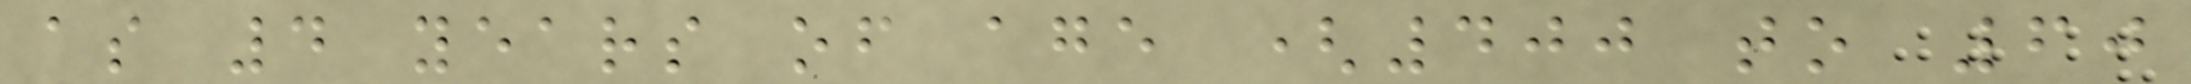as 4 years of age (400 to 60
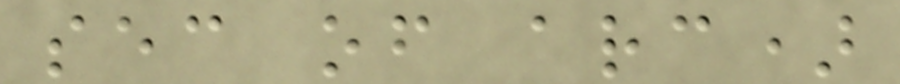sec of arc)
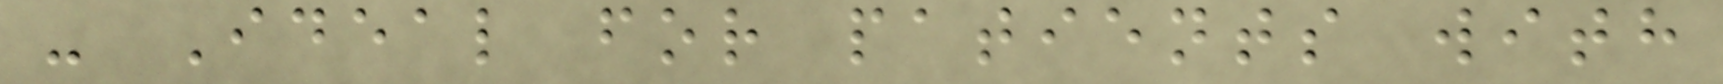- Ideal for patients with
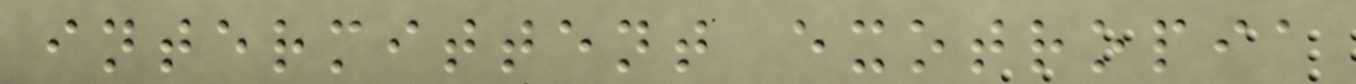intermittent exotropia
